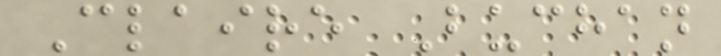Claire Buchan
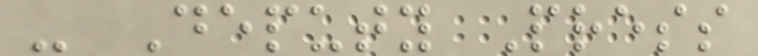- Deputy Press
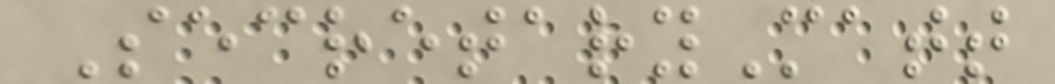SecretaryMatt
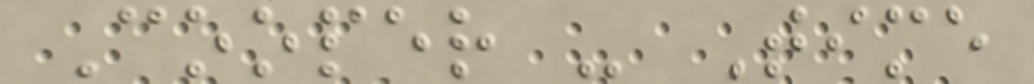Cooper - Time
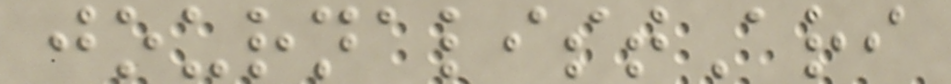journalistAri
